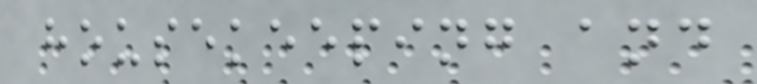housekeeping and
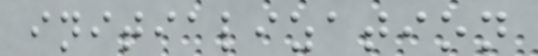initialization
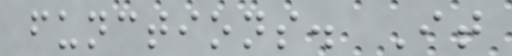functions. It
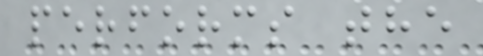performs the
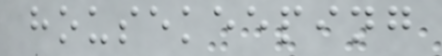housekeeping
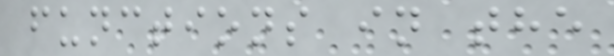functions in the
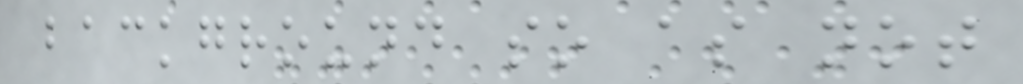background so as not
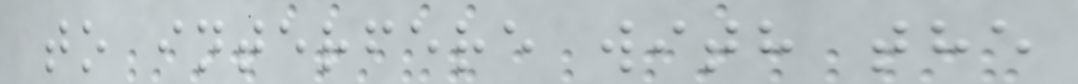to interfere with the
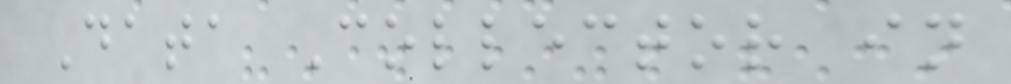Data Collector in
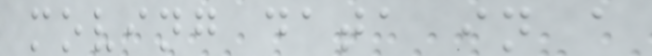moving data in a
